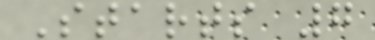Starts 7
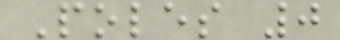Poles 0
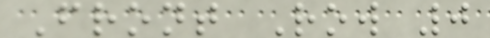Front Row 0
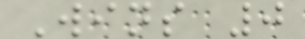Wins 0
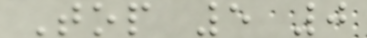Top 5 0
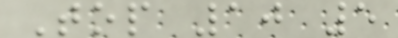Top 10 5
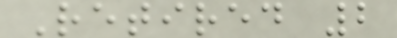Retired 2
